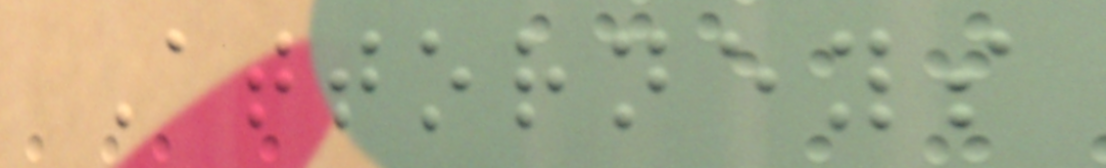Attorneys
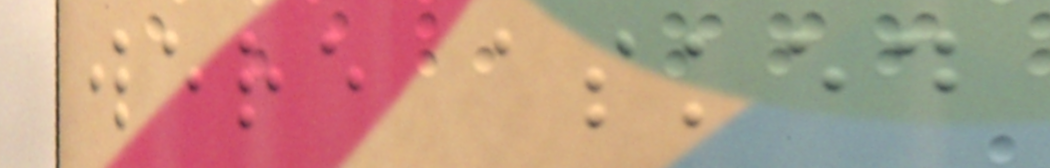were asked
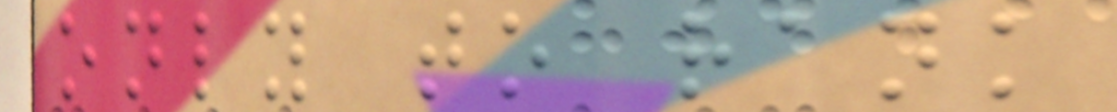only to rank
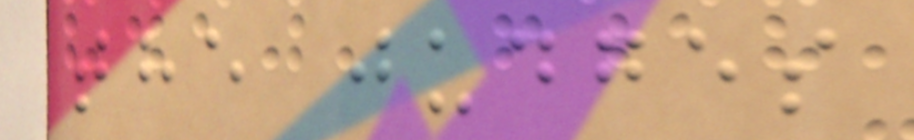the judges
